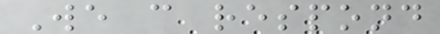We can respond
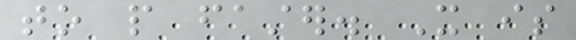to people faster. It is
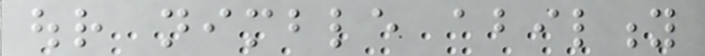our nimble ability
